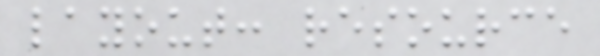layout: resource
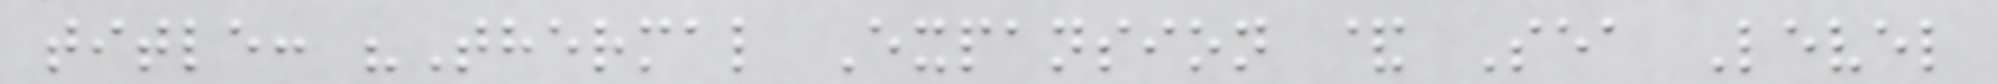title: "Thermal Expansion & Sea Level
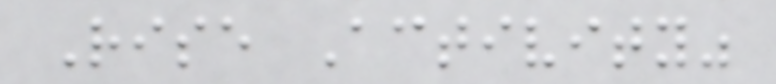Rise Activity"
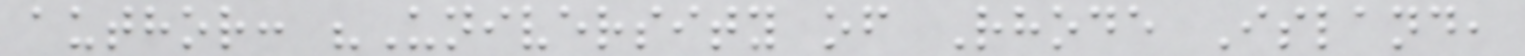author: "University of Rhode Island,
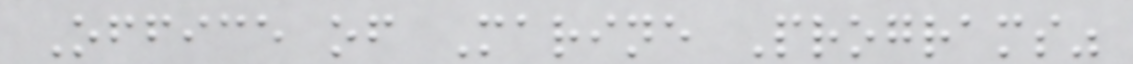Office of Marine Programs"
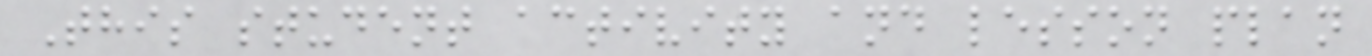This student activity and lesson plan
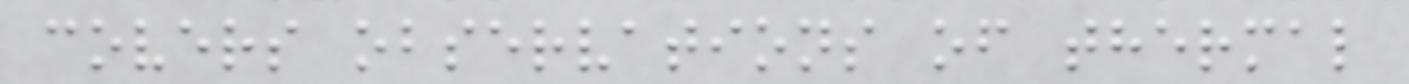covers observations of thermal
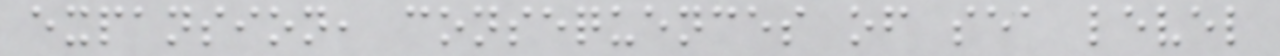expansion, consequences of sea level
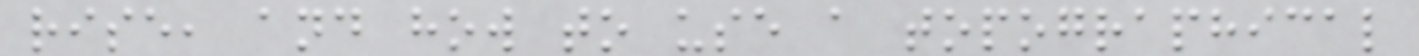rise, and how to use a topographical
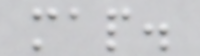map.
